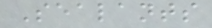Sealants
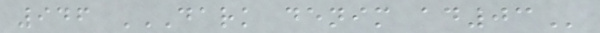946 DARK DENIM AD03
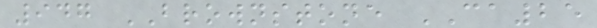947 BROWNSTONE CA25
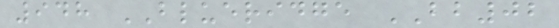948 BLUERIDGE BB02
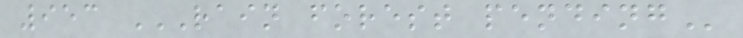953 RAIN FOREST PENDING
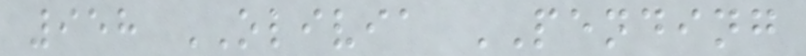958 OLIVIA PENDING
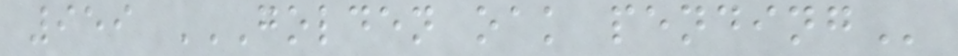959 GOLDEN OAK PENDING
